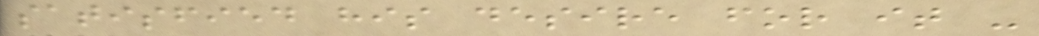satisfied his desire for it -
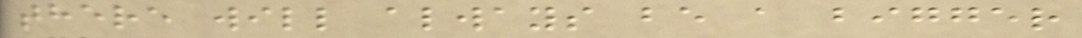there will always be a bigger
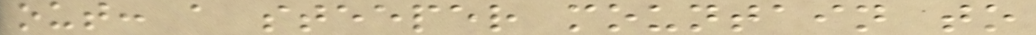out: a steeper mountain to
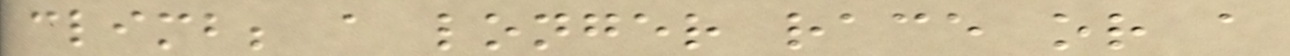climb; a longer race or a
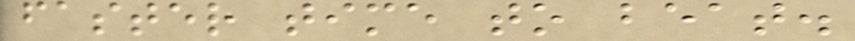faster time to beat.
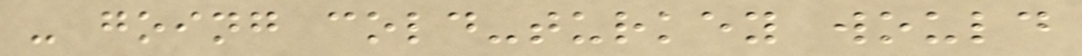- going cold-turkey would
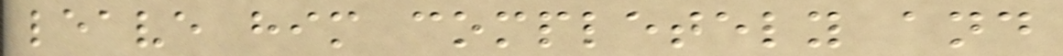leave him completely and
